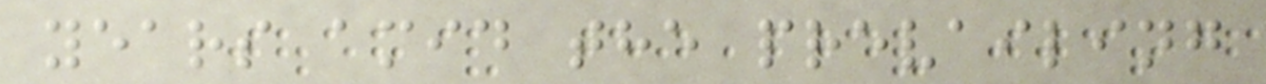years amid the prevailing
